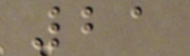21
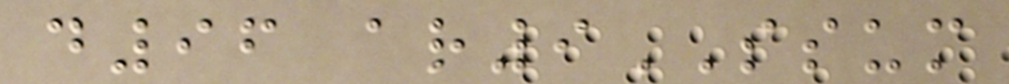d96 ar9SSUM
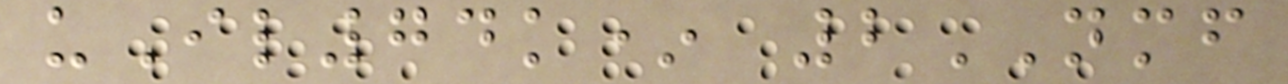uIl74k* 2NMF
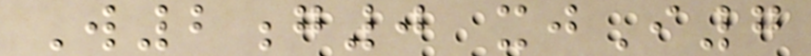W2g0 xjI7
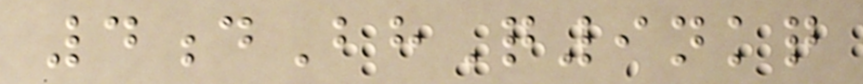4dBhQ9nkq
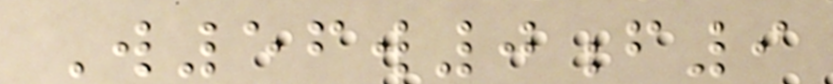W56w0f9
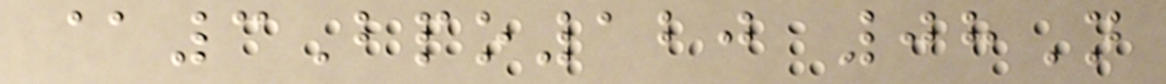@3Bpo120 08N
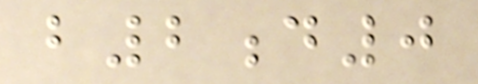b2d0
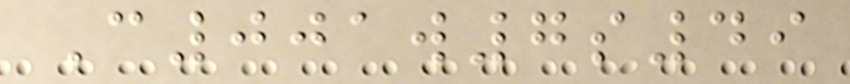C001w7s49
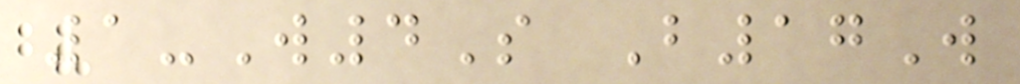1-W4S B17W
